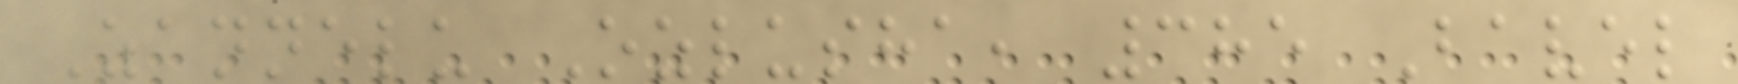Zannelu Ozlusha, 385 Bavel
